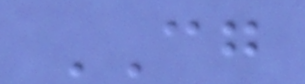CG
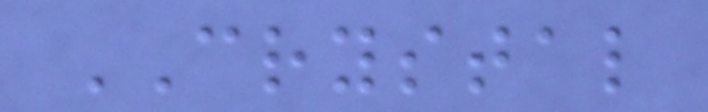CRYSTAL
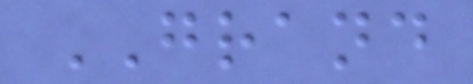GRAND
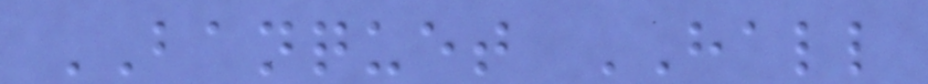BANQUET HALL
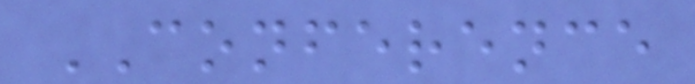CONFERENCE
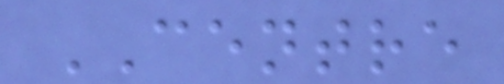CENTRE
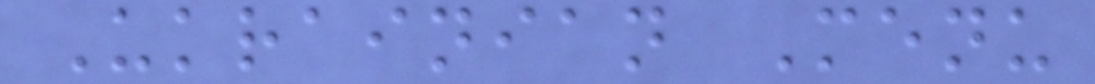Ukrainian Menu
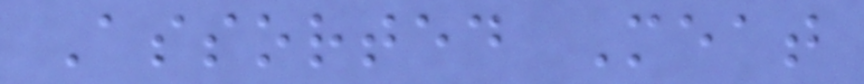Assorted Meat
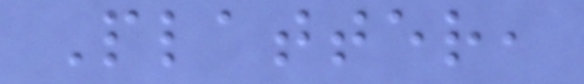Platter,
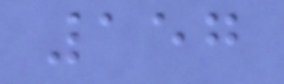157
